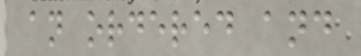an ordered and
